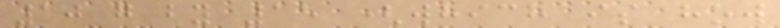10 g by 15 (which is how
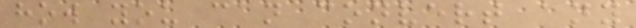how you can convert any
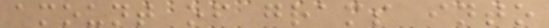amount of grams into
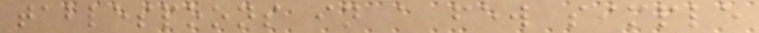tablespoons in a few simple
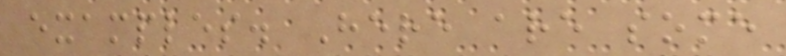examples. Here are some
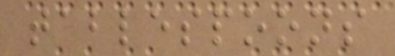tablespoons
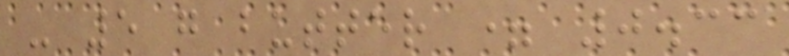- 5 g butter = 0.33
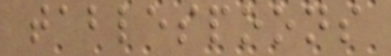tablespoons
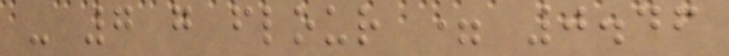- 7 g flour = 0.46
